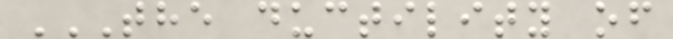THE DUCTILITY OF
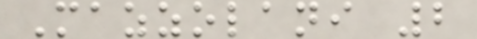Mazzolani 2
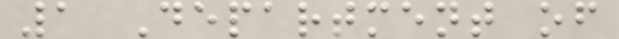1 Department of
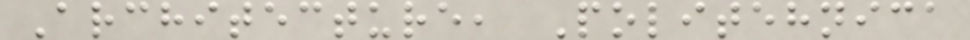Architecture, Politehnica
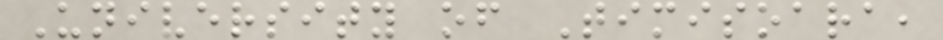University of Timisoara,
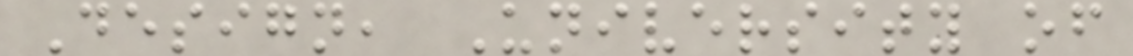Design, University of
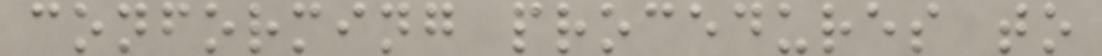conforming procedures to
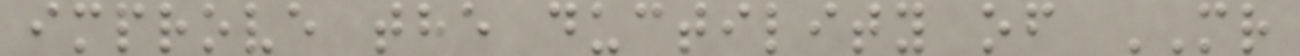improve the ductility of MR
